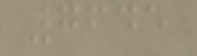7645
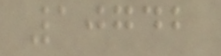10742
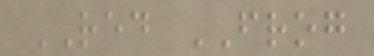RED FROG
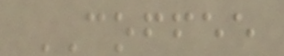COFFEE
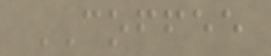COFFEE
